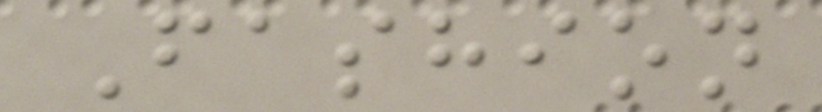Fashion
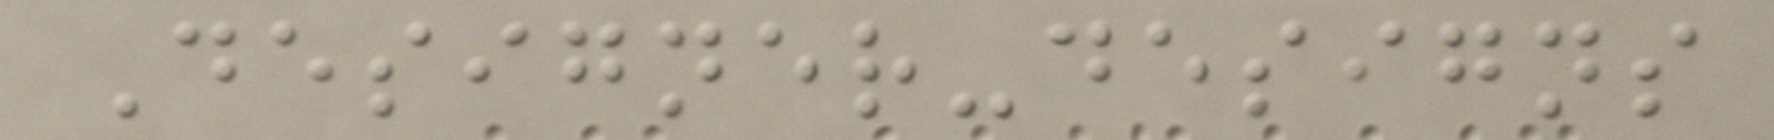Designer-designs
